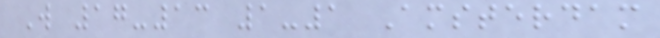W 17-13 1-1 Amsterdam
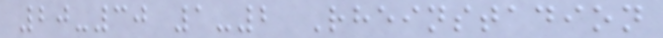20-30 1-2 Rheinstadion
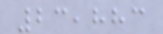23,883
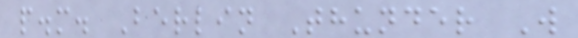p.m. Berlin Thunder W
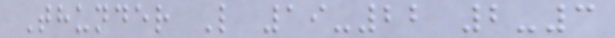Thunder L 19-22 2-3
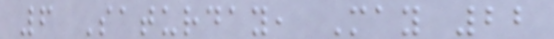6 Saturday, May 22
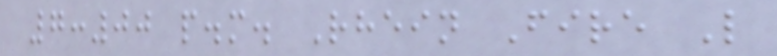7:00 p.m. Rhein Fire L
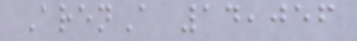ArenA 14,056
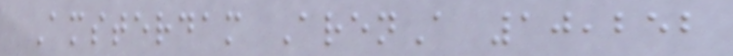Amsterdam ArenA 10,252
